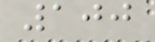100
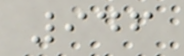946
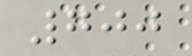700
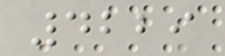4229
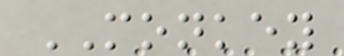MONKEY
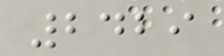2429
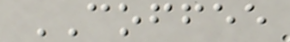COFFEE
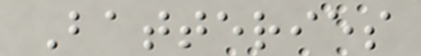Batteries
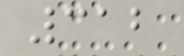312
